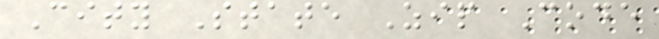City State Zip Code
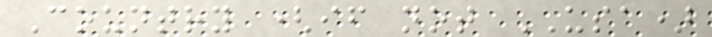Country (if not USA)
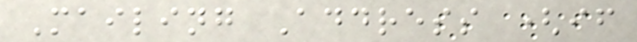Mailing Address (if
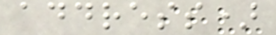address)
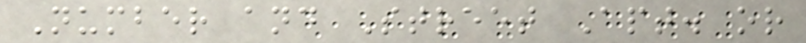Number and Street Apt. or
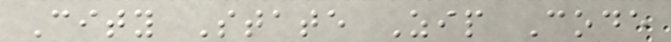City State Zip Code
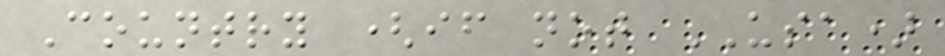Country (if not USA)
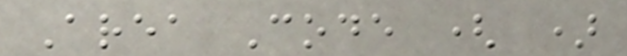Area Code ( )
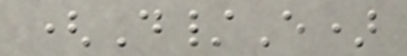(D/E)
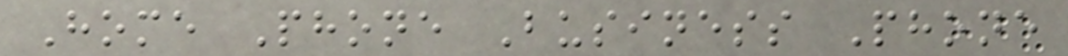Home Phone Business Phone
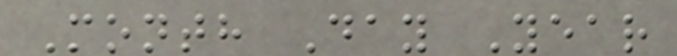Month Day Year
